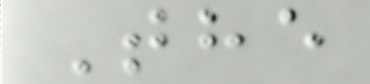The
